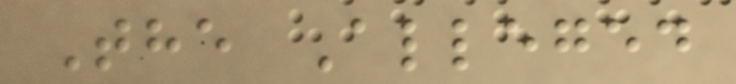The Alleged
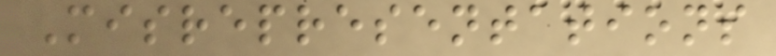Misrepresentations
